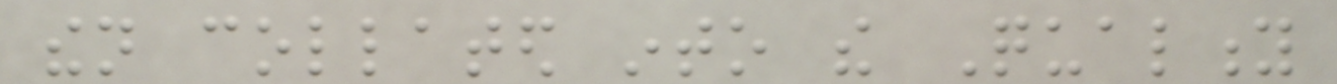then collated into the Quality
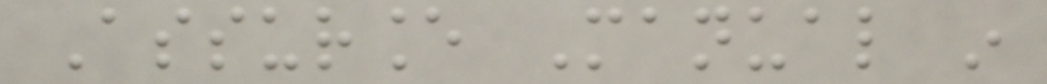Assurance Manual in
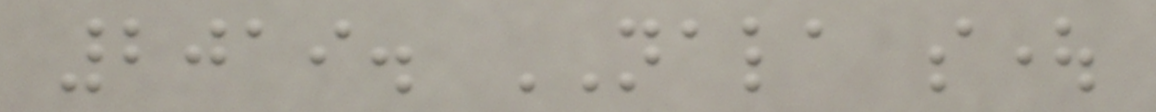2019. NALA sought
